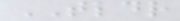TLDR
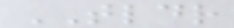TLDR
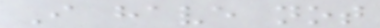I have not
